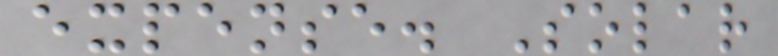expense. Solar
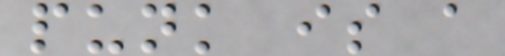punk is a
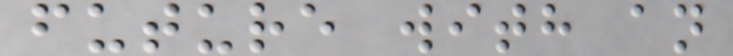future with an
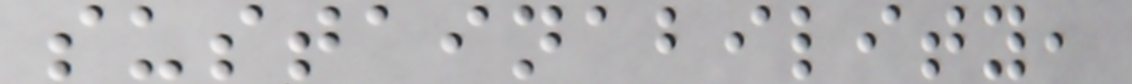sustainability,
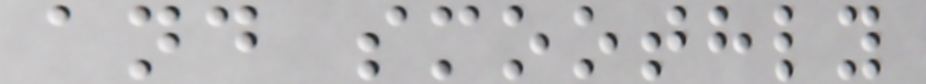and smoothly
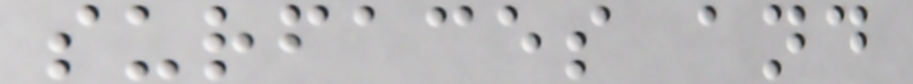surfaces and
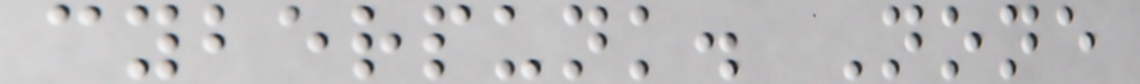cyberpunk. None
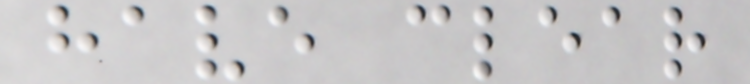have clear
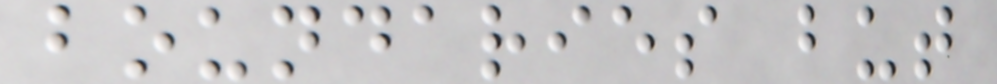boundaries but
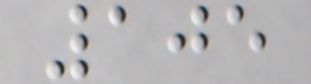105
